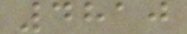4810
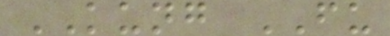KUNG FU
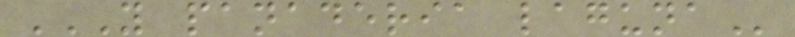Y PANADERIA LAGUNA
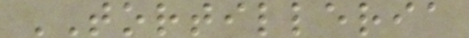TORTILLERIA
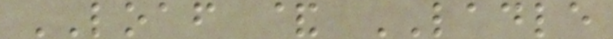LOAF & LADLE
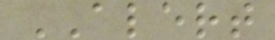ALERT
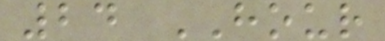24 HOUR
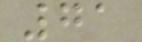71
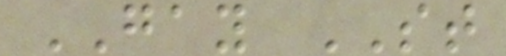GAY ST
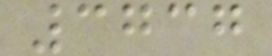3737
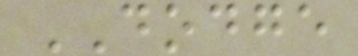DODGE
